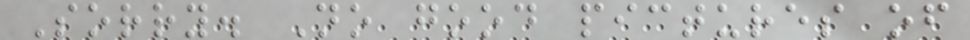Sorry. No good pictures of
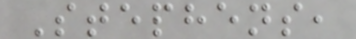Stephens,
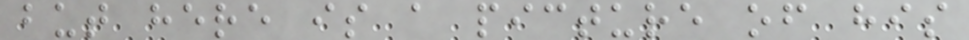but here is a picture of his
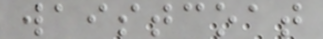waistcoat
